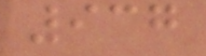937
